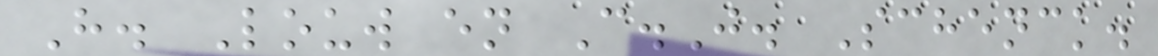H. Louw en C.J. Schenck.
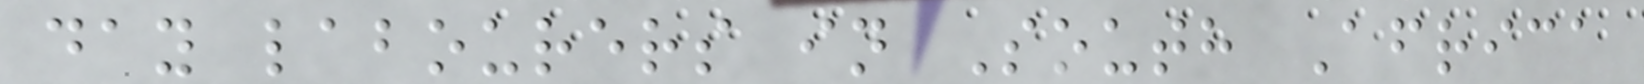day labourers in South Africa
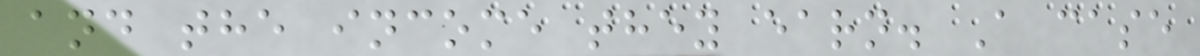and the income they earn. A case
